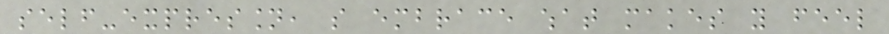self-expression, so embrace what makes you feel
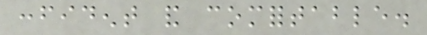confident and comfortable.
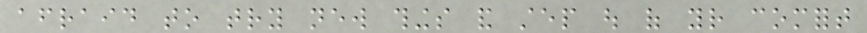afraid to try new things and step out of your comfort
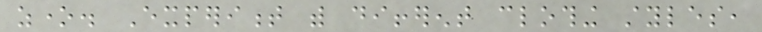zone. Experiment with different clothing styles,
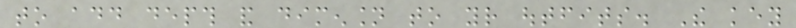to add depth and dimension to your outfits. The key
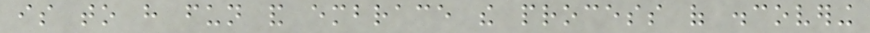is to have fun and embrace the process of discovering
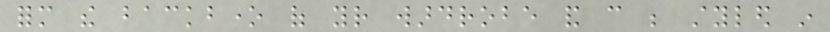form the backbone of your wardrobe and can be styled in
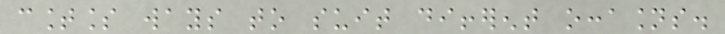countless ways to suit different occasions.
